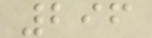296
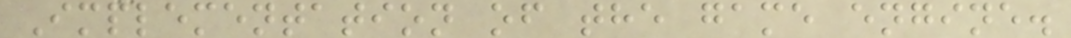Implementation of the game engine.
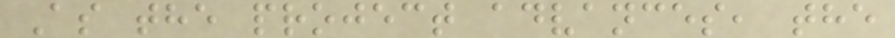As the project advances, the
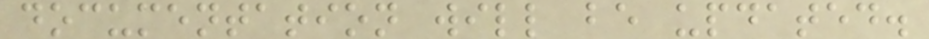documentation will be updated.
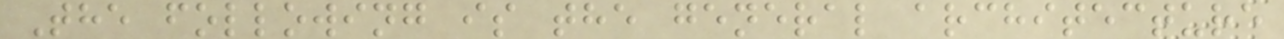The following is the general architecture
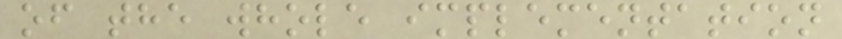of the whole implementation
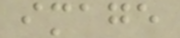image
